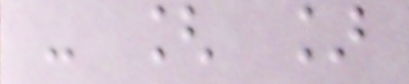- [ ]
